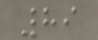89
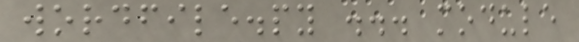wordfile.py ... module
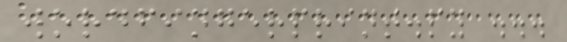wordfingerprint.py ...
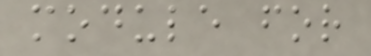module for
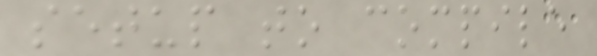setup to compile
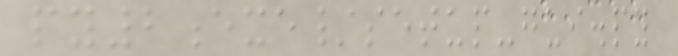py2exe/setup-gui.py
